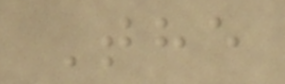The
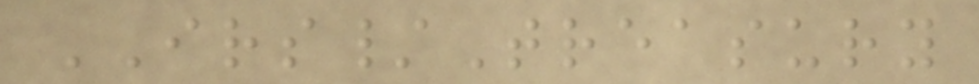IRS/Treasury
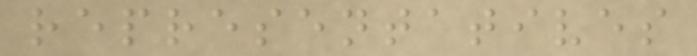representatives
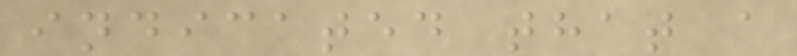indicated that a
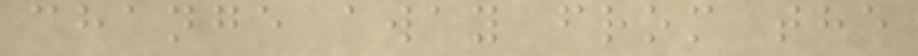change away from the
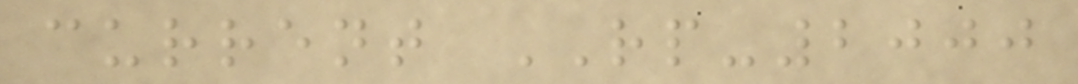current RP-2000
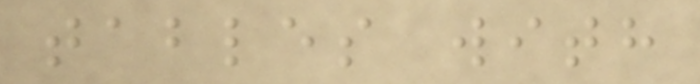tables with
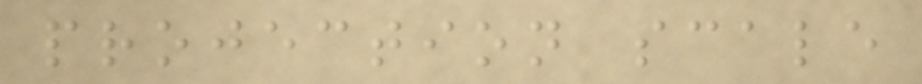projection scale
